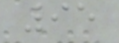95
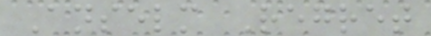Anselm Regret
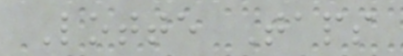Lotte Taps
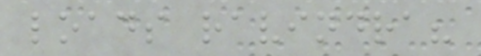loads ravindra?
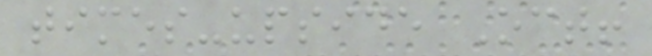times-upside Oct!
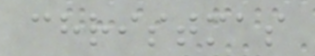christmas
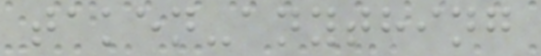taken-anything
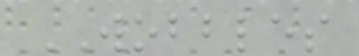WOBBLES
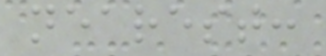nearest:
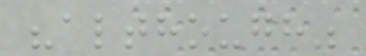"although"
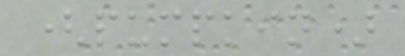(pumpkin)
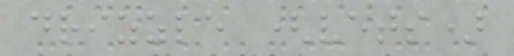drizzle (vets)
